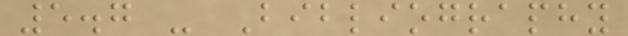5.7 - Bibliography
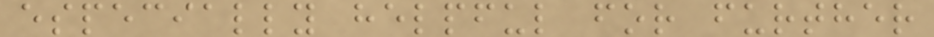especially helpful for further
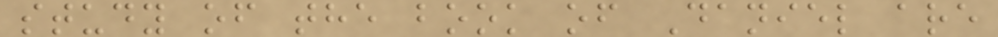study of the book of Daniel are
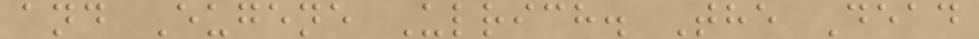and Eugene Ulrich. The Dead
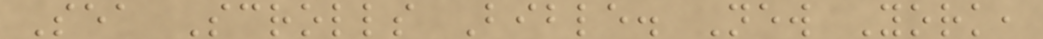Sea Scrolls Bible. New York,
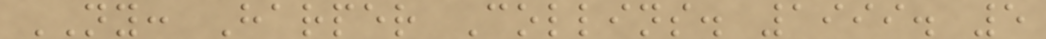NY: Harper Collins. 1999. 5
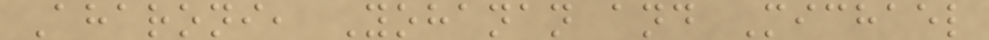Aharoni, Yohanan and Michael
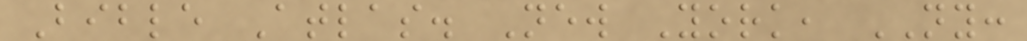Bible Atlas. New York, NY:
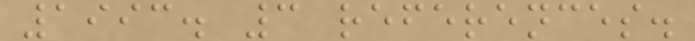1993. 3 references.
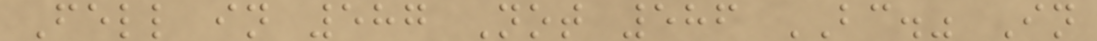Fell in 587 Not 586 BC." In
